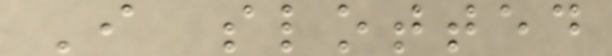I slotted
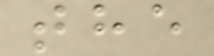the
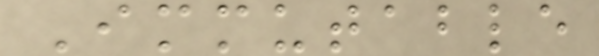Immutable
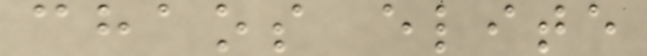chaos elite
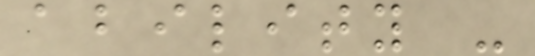ability -
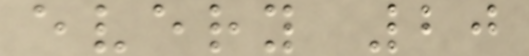every 20
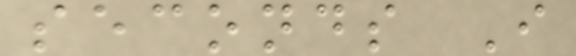seconds I
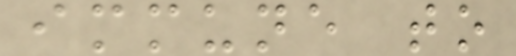immune to
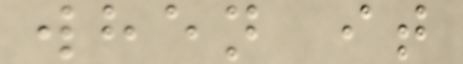when it
